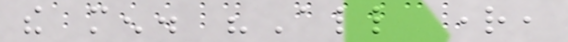the men. "All right,
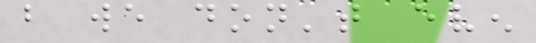but we don't even
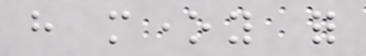have money for
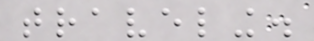traveling.
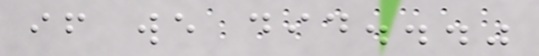if we did..."
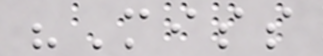"Miss
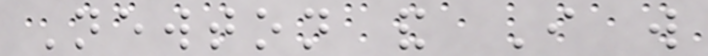Newton and I will
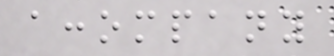accompany
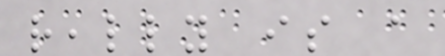really is a
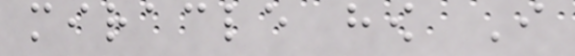miracle how I
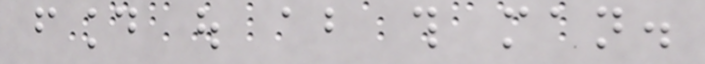found out about this man.
